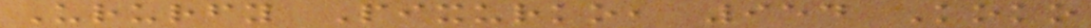Ururfy Pixurko, 954 Koko
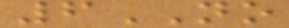6NO
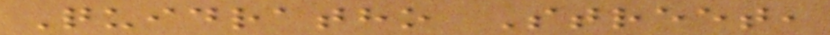Quidratho Street,
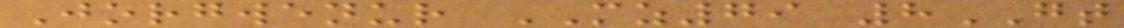Jorgwenur MZ79 8GT
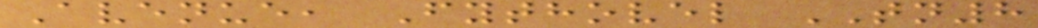Avenue, Fythovel TN8
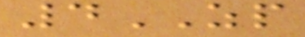4ZP
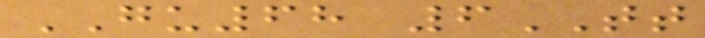GU68 6TT
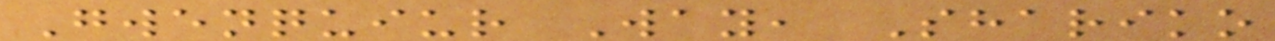Gwenquiur Way, Shariko
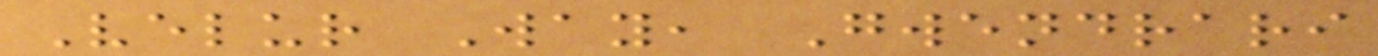Velur Way, Gwendrari
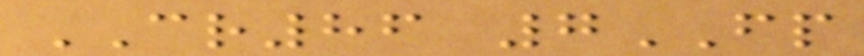CR86 7FP
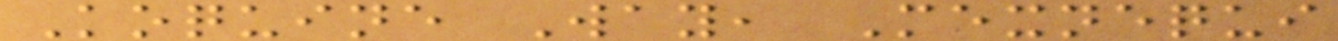Koquine Way, Mexnequi
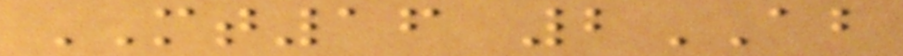MT16 2AB
